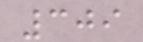309
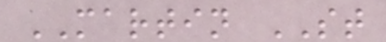MARTIN ST
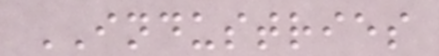INDUSTRIES
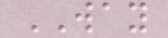WAY
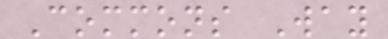Commons Way
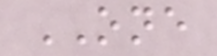ONE
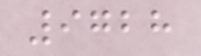9728
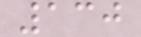130
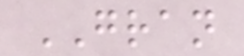GRAN
